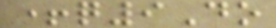+q9Do
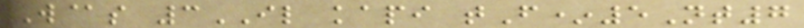W@s 3IL kapi tF*5Nt7
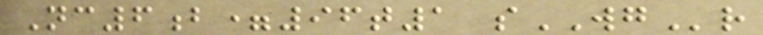Nc6b=96t1 sWGr
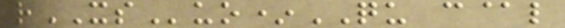rXSuo*QU c@l
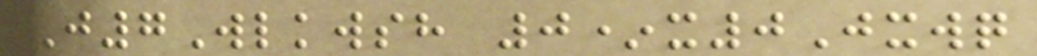J7Wlkwsh 0*x0Jxwq
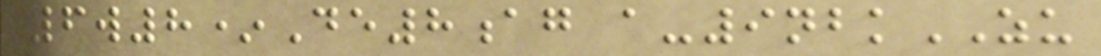6w8*De8ag a-9nbkZU
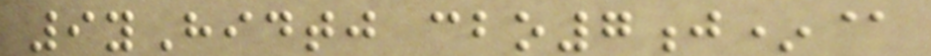9yHidtj cbo7j*@
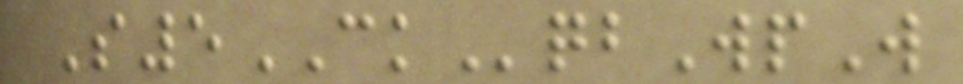S5CKqbWpW
